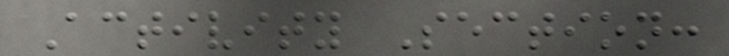Activity Section:
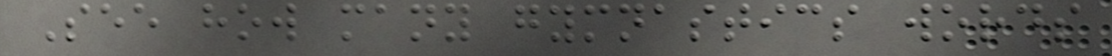See how many gymnastics words
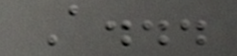A...
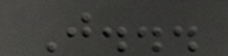J...
